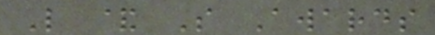L & S Awards
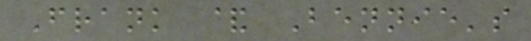Frank & Bennie's
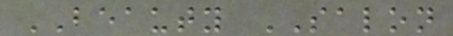BEAUTY SALON
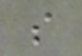s
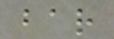bar
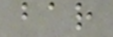bar
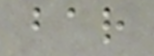bar
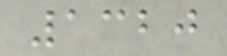1320
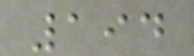194
